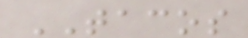TACOS
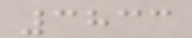3833
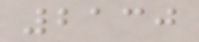2130
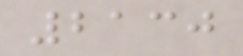2130
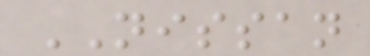NISSAN
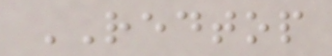REDTOP
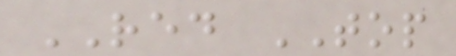RED TOP
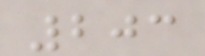203
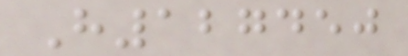H127450
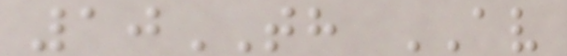10TH AV
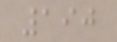190
